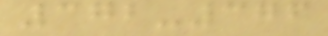372-376
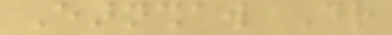Earnshaw Dr
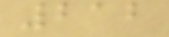212
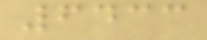6433
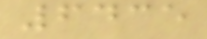6435
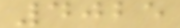4025
